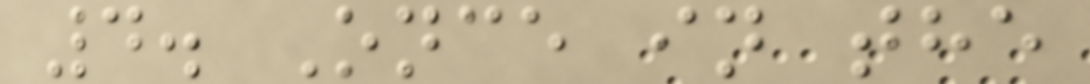4. Once in the
